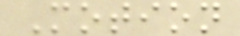Motion
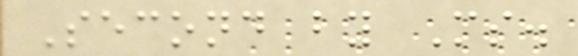Second by Ms.
